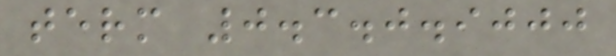term 0.3.0.9000
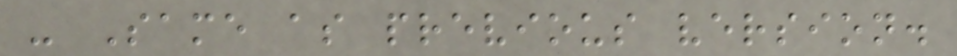- Same as previous version.
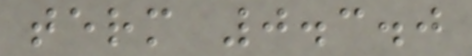term 0.3.0
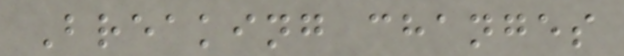Breaking changes
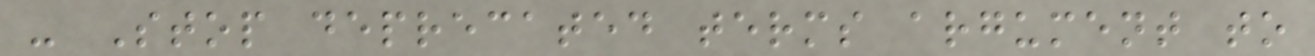- Stop deprecated terms argument to
